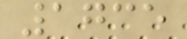1735
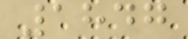1847
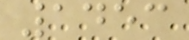1453
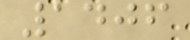1406
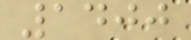1400
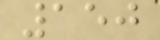150
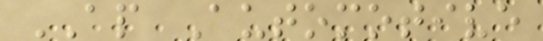AP Automotive
